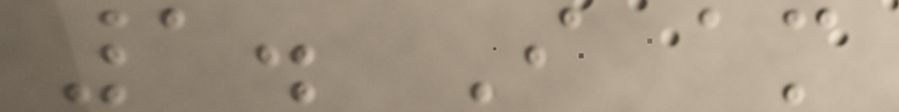1. I am
